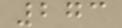273
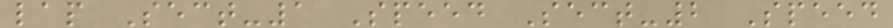lap Sect-1 Speed Sect-2 Speed
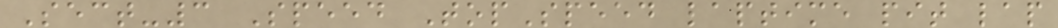Sect-3 Speed TopSpeed laptime pit lap
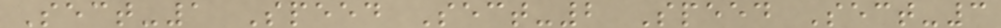Sect-1 Speed Sect-2 Speed Sect-3
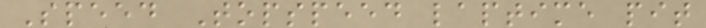Speed Topspeed laptime pit
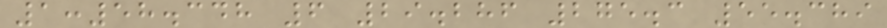1:58.348 6 29.286 275.3 55.389
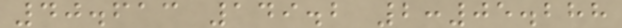40.613 149.2 2:05.288
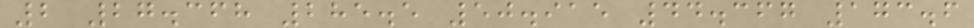2 27.368 285.5 50.915 44.367 173.6
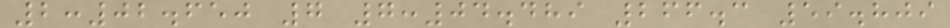2:02.650 7 7:04.489 266.3 59.809
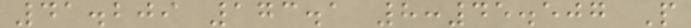41.209 173.1 8:45.507 P
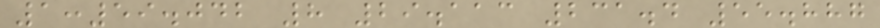1:59.042 8 29.113 231.4 55.887
